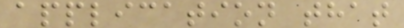application that
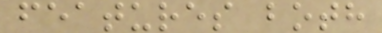features both
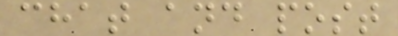chat and post
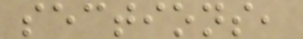sections,
